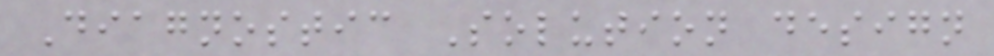Diagnostic Solution design
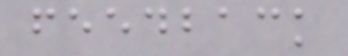feedback
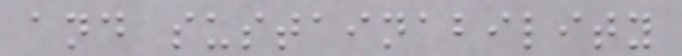and sustainability
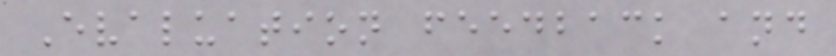Evaluation feedback and
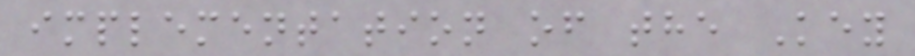implementation of the Key
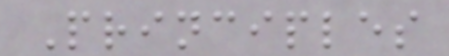Principles
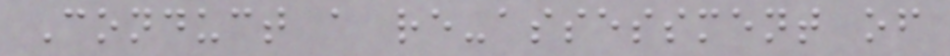Conduct a re-assessment of
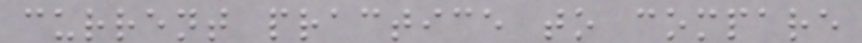current practice to compare
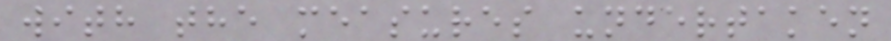with the measures undertaken
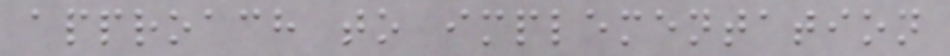approach to implementation
